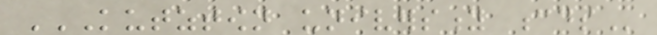KUTZTOWN UNIVERSITY CDS
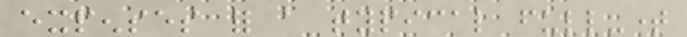expenses for a typical full-time
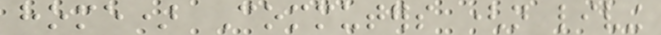home) Commuters (not living
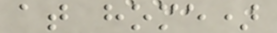at home)
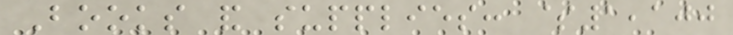Books and supplies: $1,100
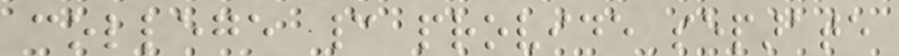college cannot provide separate
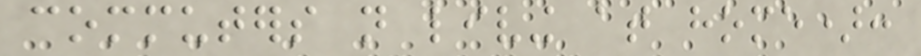commuters not living at home):
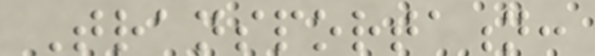Transportation:
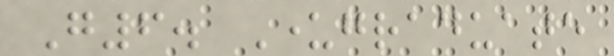G6. Undergraduate
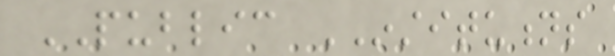PUBLIC INSTITUTIONS
